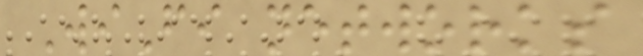WiFi networks
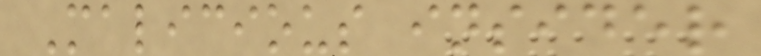Malicious insider
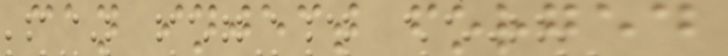can inject forged
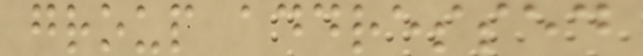group addressed
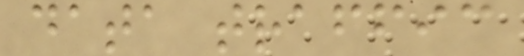data traffic
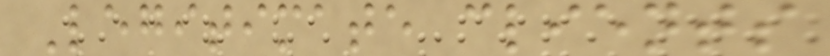Legitimate clients
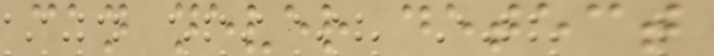can never detect
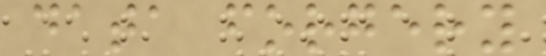data forgery
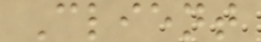Client
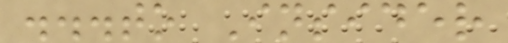...to Insider
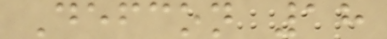Defcon 18
